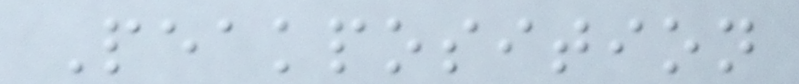Peakposition
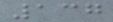137
